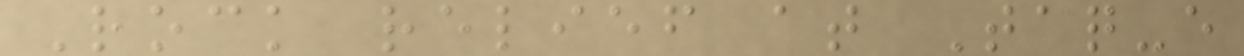Rock relief at Taq-e
